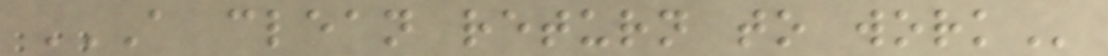A CLEAN RETURN TO WORK
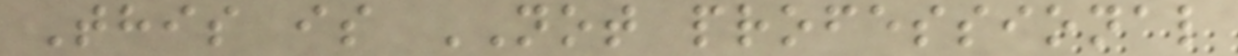This is NOT professional
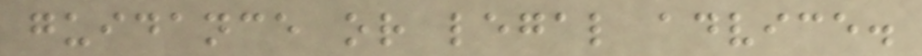guidance or legal advice.
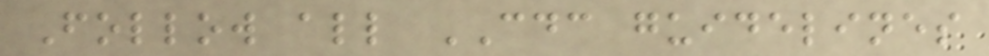Follow all CDC guidelines
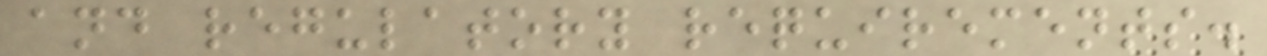and regulatory requirements.
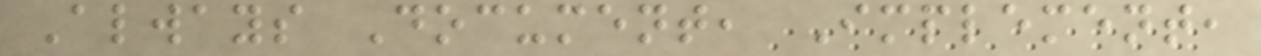Always Document, Implement,
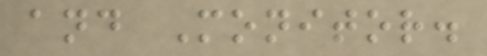and Monitor.
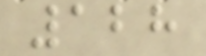128
